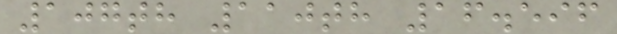107th 110th 16.596
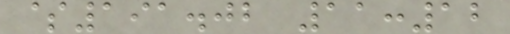$191.02 11:12
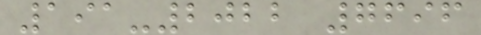191-2022 7696
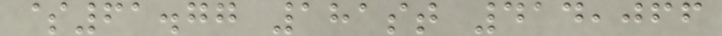$61.77 181st 414,066
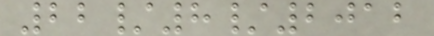22/8/2012
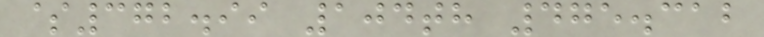$372.99 104th 475.312
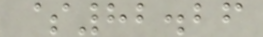$82.26
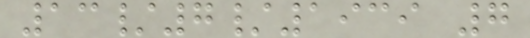13/7/1939 7
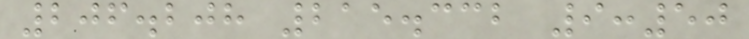206.208 215.332 9:50
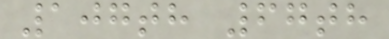107th 67th
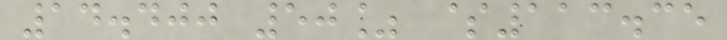14.400 50% $113.35
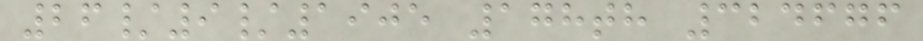26/9/1905 178th 324676
